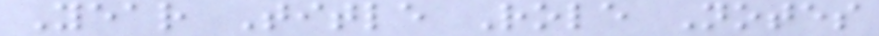Year Title Role Notes
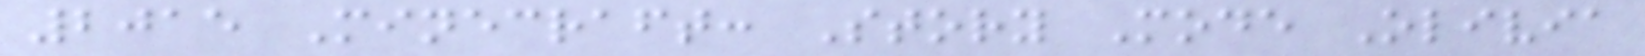2015 Minecraft: Story Mode Olivia
